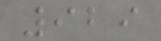929
